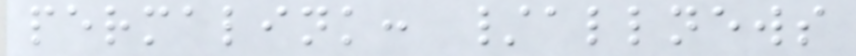permalink: /allnews
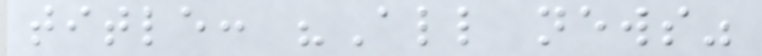title: "All news"
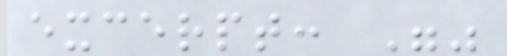excerpt: ""
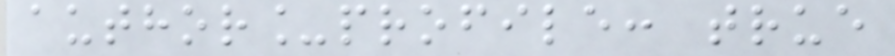author_profile: true
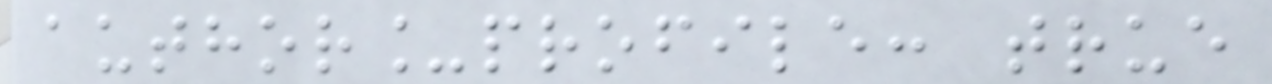author_profile: true
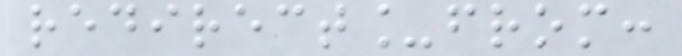redirect_from:
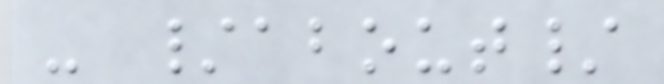- /about/
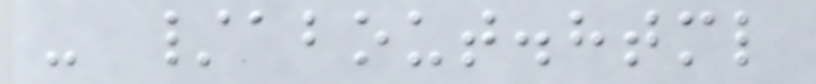- /about.html
